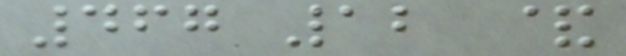467 12 &
